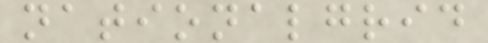nationalgrid
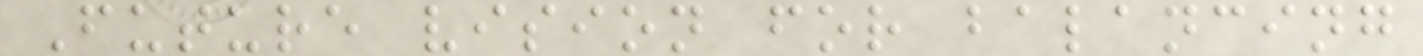Future vision for balancing
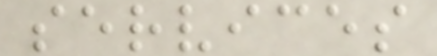services
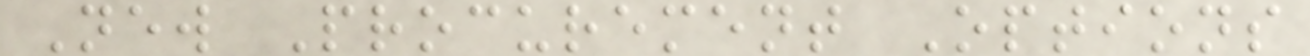New Procurement Options
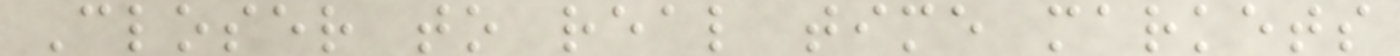Closer to real time markets
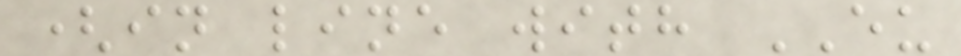(in line with EU
